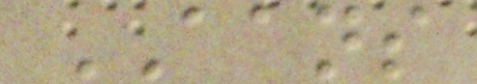AANS
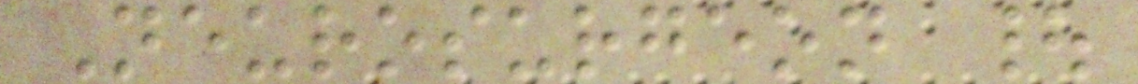Neurosurgeon |
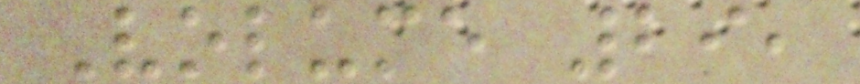Volume 29,
